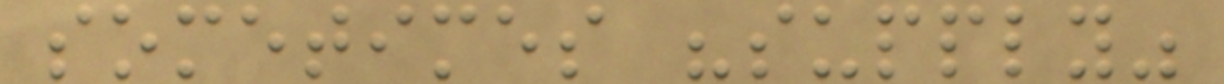sometimes "supply"
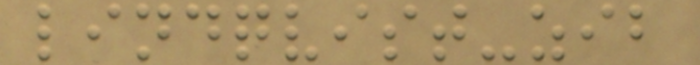lindqvist-zib
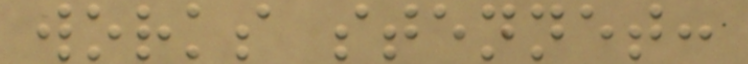works stennet:
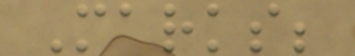Marks;
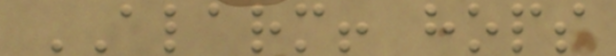ALARM! hops
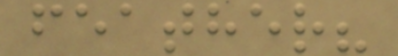feather?
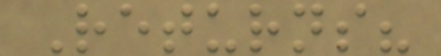Returns?
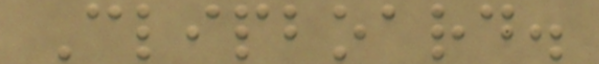Clipboard.
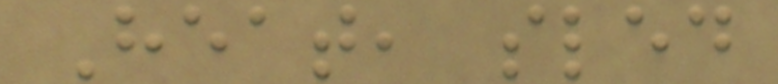Heat, sled
